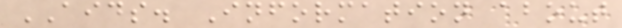AIDS. Information about
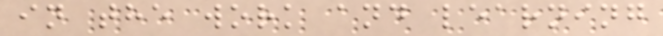in the work and learning
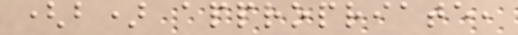(b) appropriate,
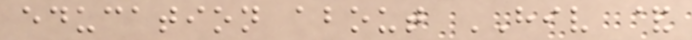education about HIV &
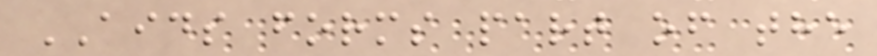AIDS forms part of the
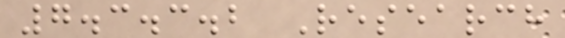7.3.3.2 Research
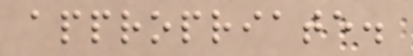appropriate.
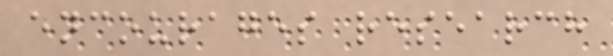encourages research
